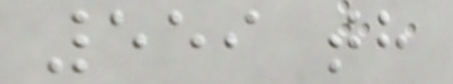559 th
